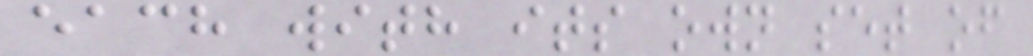each with its own set of
